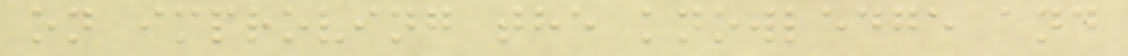on improving the knowledge and
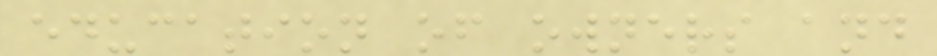education of owners and
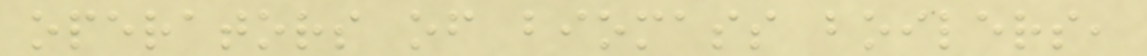operators of biomass boilers,
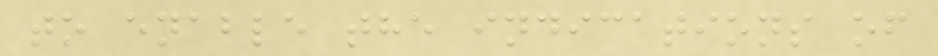to enable the indications of
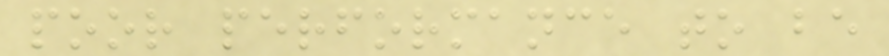poor performance to be
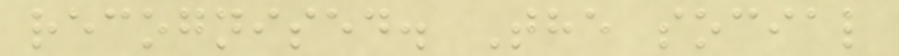recognised. The social
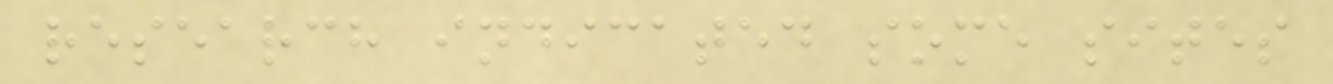research indicated some sites
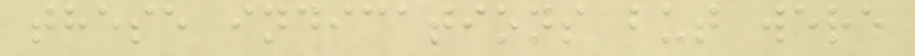these indications but were
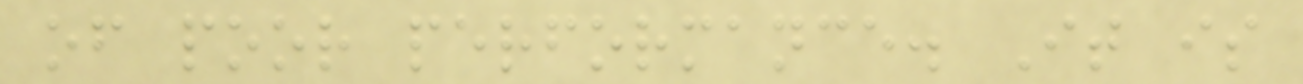of poor performance. It is
